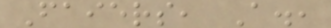Faiers, A.,
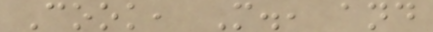Cook, M., and
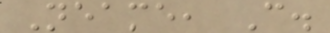Neame, C.
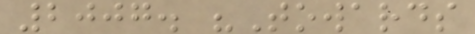2007. "Towards
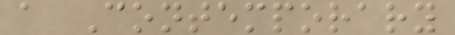a Contemporary
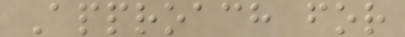Approach for
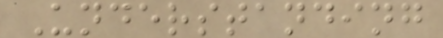Understanding
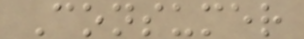Consumer
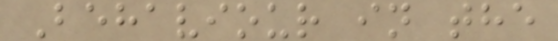Behaviour in the
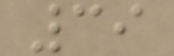39
